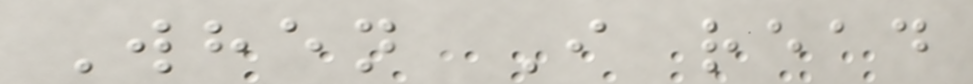When I read
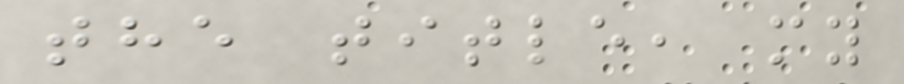the title, my
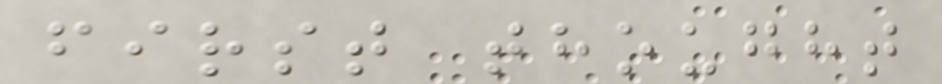first thought
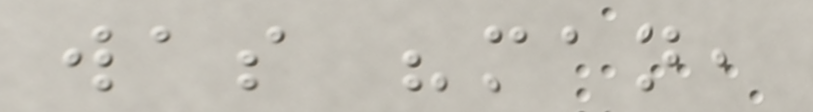was "man,
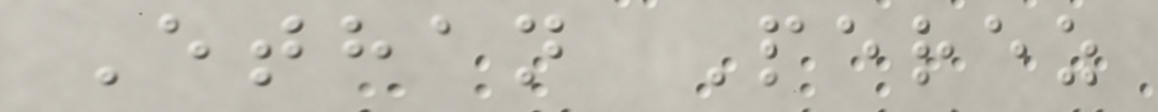Ethan Perez
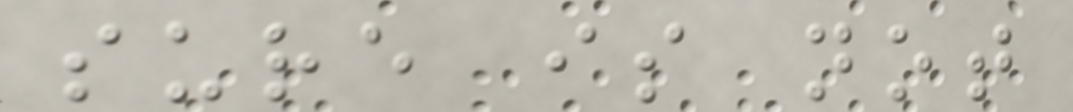sure is not
